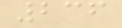236
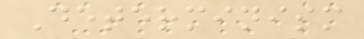Determinism
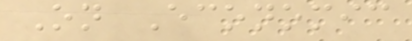On Economic
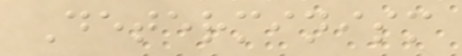Determinism
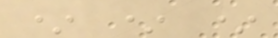* * *
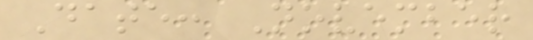Date: November
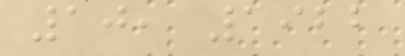10, 1922
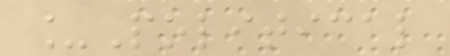_Political
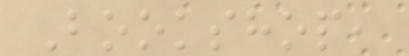Bookshop,
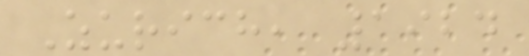Zurich, 1924
